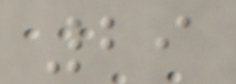29
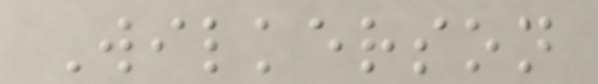Wilkerson
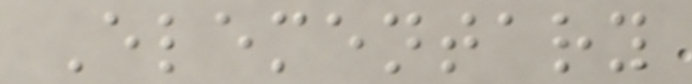Elementary
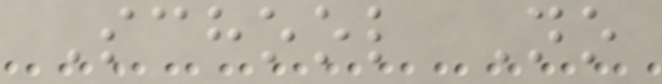School No
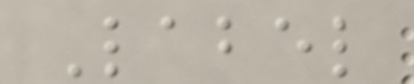Label
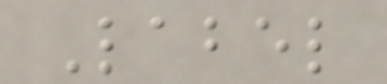Label
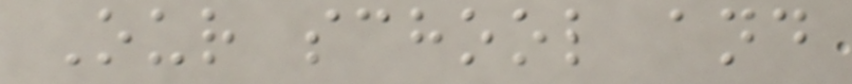Our school and
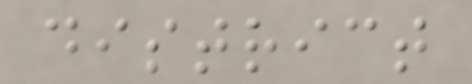district
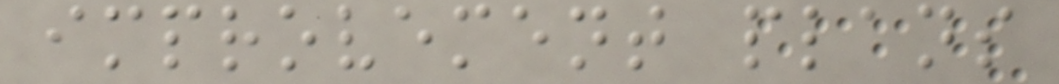improvement plans
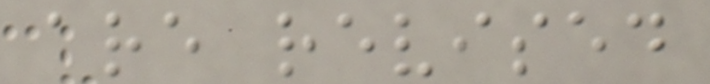are revised
